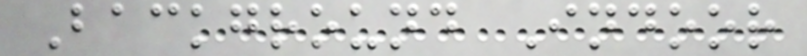Background Indoor
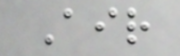Air
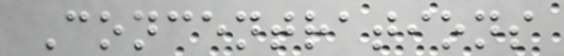Concentrations
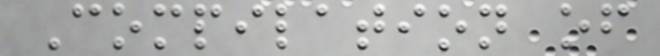Compilation of
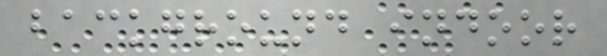background indoor
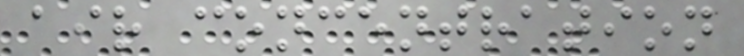air concentration
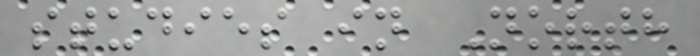studies in North
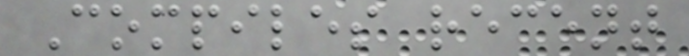Compiles recent
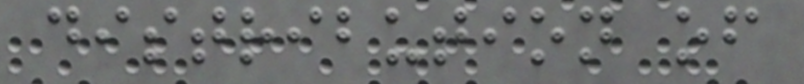distribution of
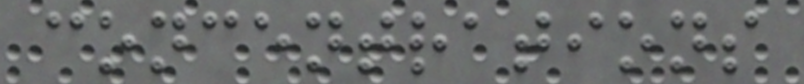concentrations
